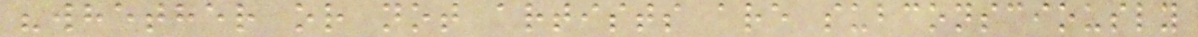"whether or not artists are subconsciously
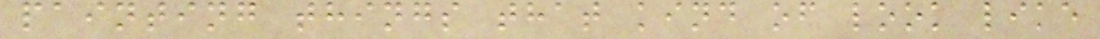painting things that kind of look like
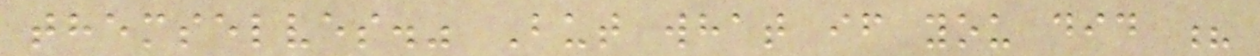themselves." But what if you did ?
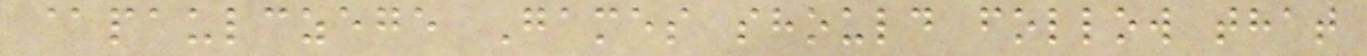@paulczege Games should follow that
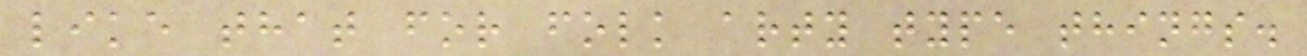like that for folk arty type things.
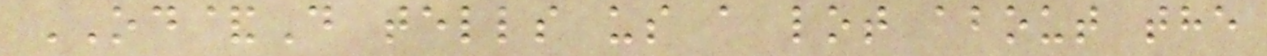OD&D tells us a lot about the
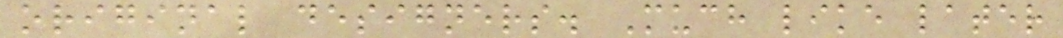original designers. Much like later
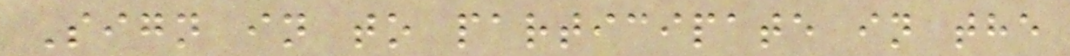Sign in to participate in the
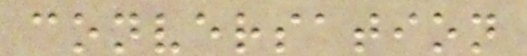conversation
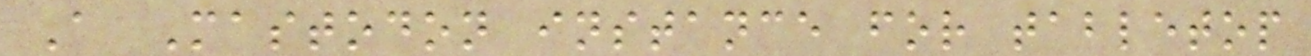A Mastodon instance for tabletop
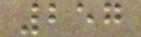257
